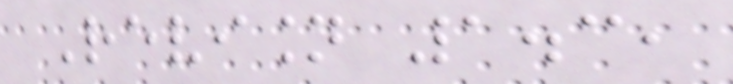Revision 1.3,
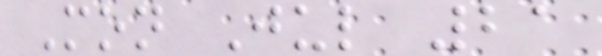Mon Jul 21
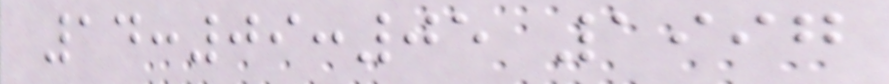14:09:05 1997
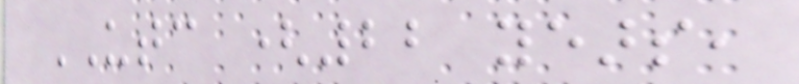UTC (22 years,
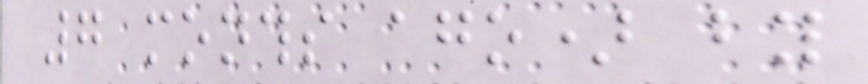7 months ago) by
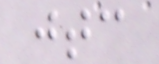jtc
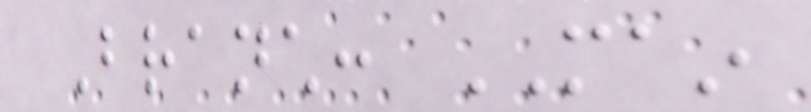Branch: MAIN
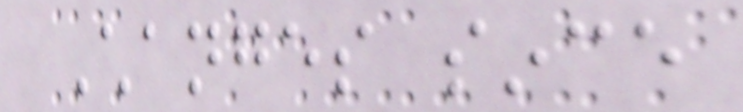Changes since
